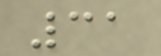31
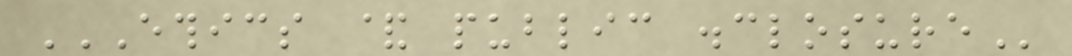ETHICS & PUBLIC DISCLOSURE
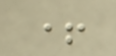+
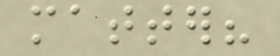matter?
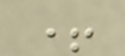+
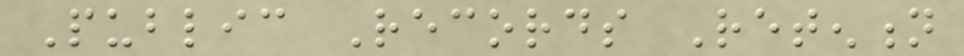Public Records Retention
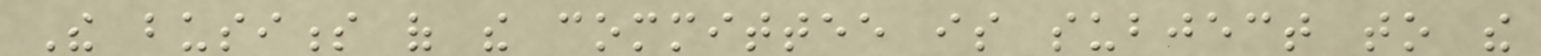The business of the committee is subject to the
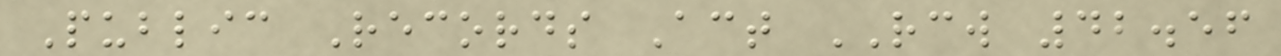Public Records Act RCW 42.56
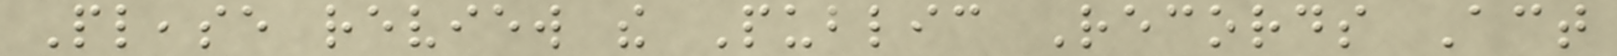Please review the Public Records Act
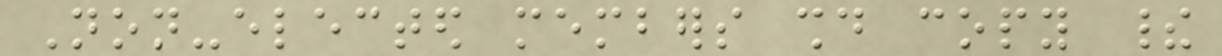Non-elected members should copy their
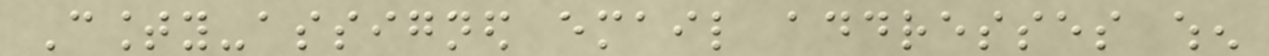County-assigned email addresses when
